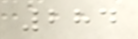284
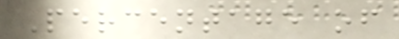Percentage of
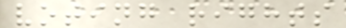voting rights
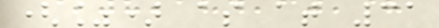(%) as at 31
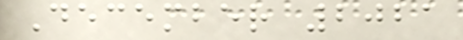December 2021
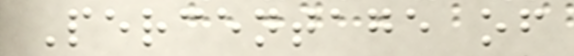Percentage of
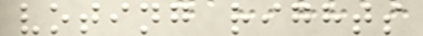voting rights
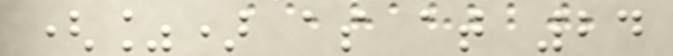(%) as at 24
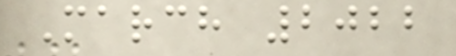March 2022
